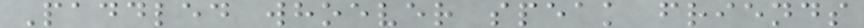Paddled whoever speak friends
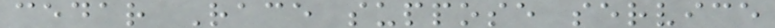cedar Race suppose service
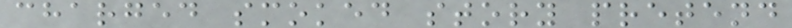charged smoked story pretend
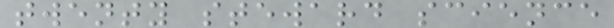twenty steward science
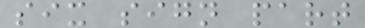six sign part
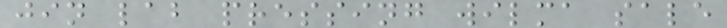jin lab pressing wilma sale
